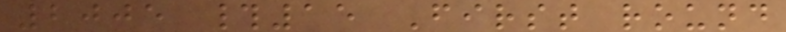2005 #15 First round
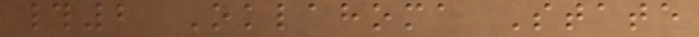#2 Oklahoma State
